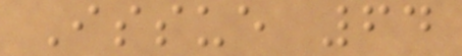Issue 64
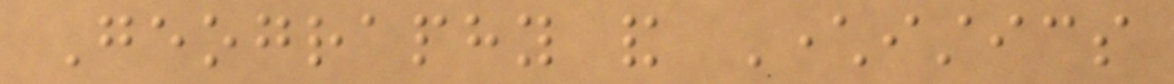Geography and Characteristics
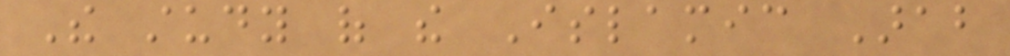The study of the Islamic Arab
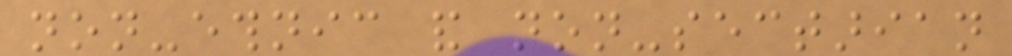non-ethnic and non-sectarian
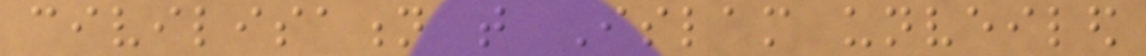civilisation that Islam unveiled
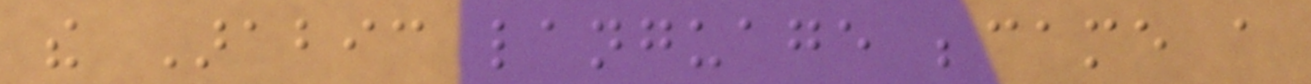the Arabic language became a
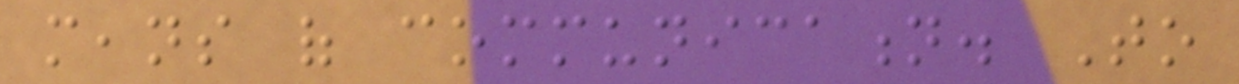means of communication. To
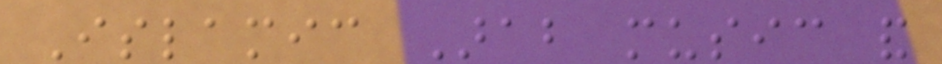Islamic Arab music and
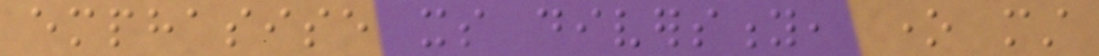emphasise its diversity, one must
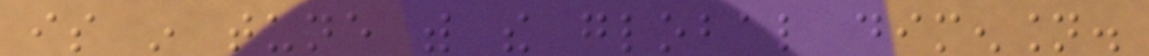is in tune with the global dimension.
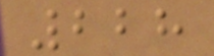228
